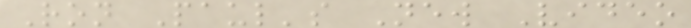Ron Paul's New Video
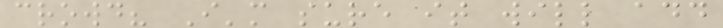crowd? I'm sure it will add
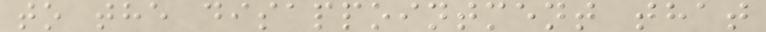to the disappointment that
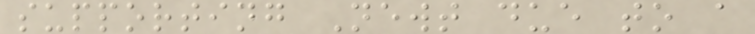supporting Newt due to a
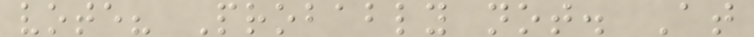vote? Probably not. At
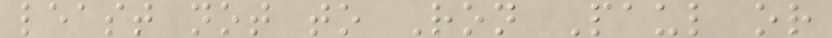least not to Ron Paul or
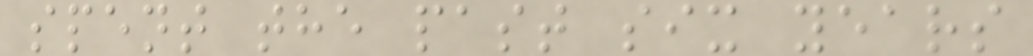spent the past six years
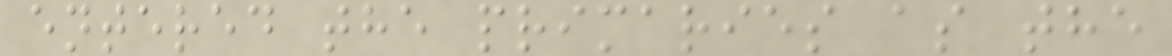entered the primaries as the
